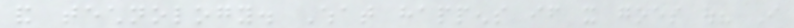and technology. What happens if it goes out? I
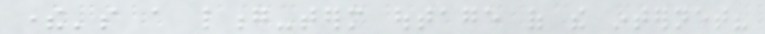there's a long-term outage of the internet?
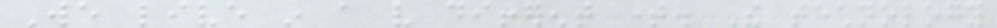We live in a very different time. The technology
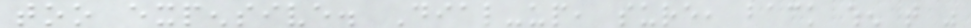too expensive. Dial-up, sure, back when that was
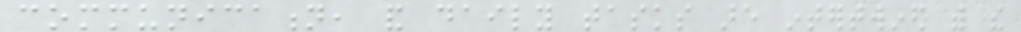communication, and daily tasks are intertwined with the
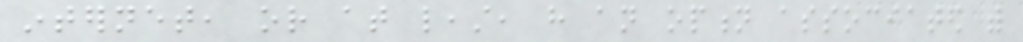internet, or at least, have an option associated with
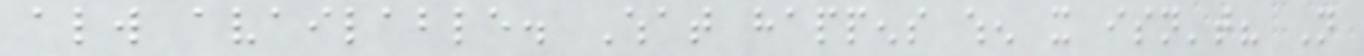always available. What happens when it isn't? Not
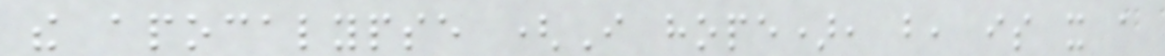the apocalypse (I hope), but, is it a
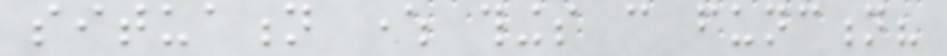situation where things can function?
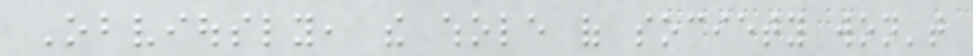Obviously, the whole of society won't
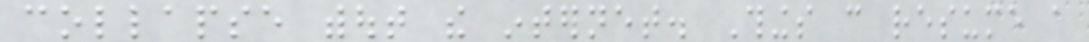collapse without the internet. Things can resume a
